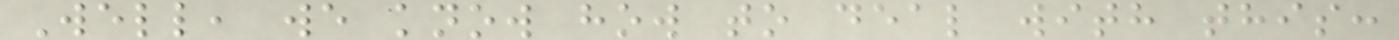Well, we know how to deal with this:
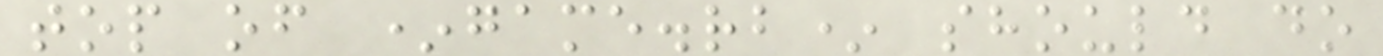top of *game.rb* should do
